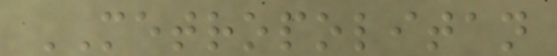METROPOLITAN
